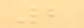2
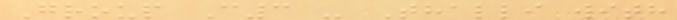Group C3 - Thalli with
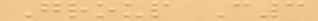Group C3
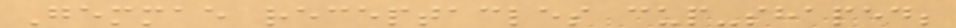Gemmae receptacles cup-shaped;
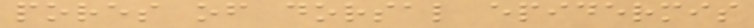pores of dorsal epidermis
